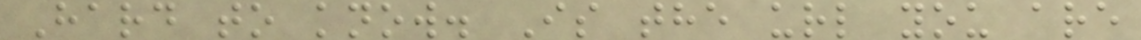Hard to know. Is the url you are
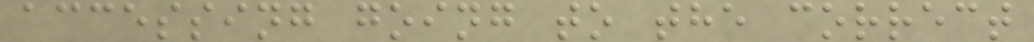accessing going to the correct
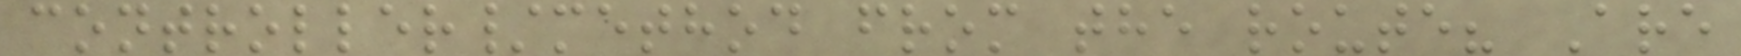controller/method from the route? Are
